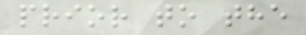prior to the
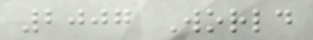2007 World
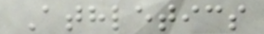Athletics
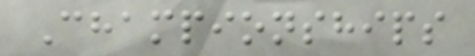Championships
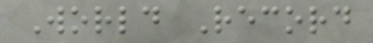World Record
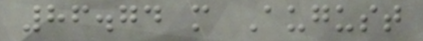86.74 m August
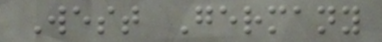West Germany
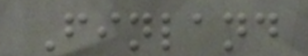Finland
